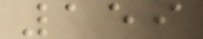159
